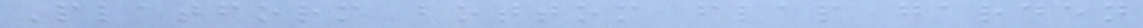Platform bottom flap garden
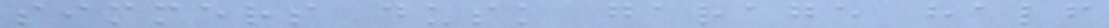simmers dusk garage half
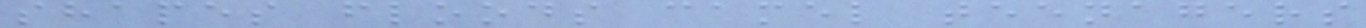shapes floods camel teenagers
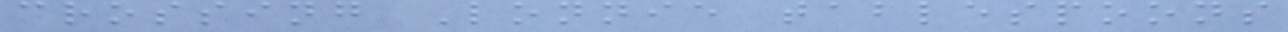crossing Lonnie tablespoons
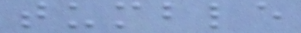tumble
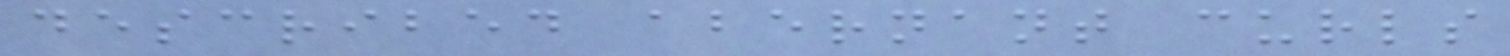described abernant curls
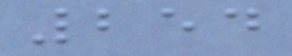254
